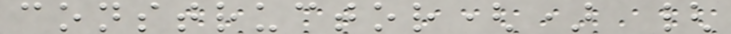constructor() {
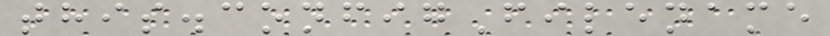this.configFilename
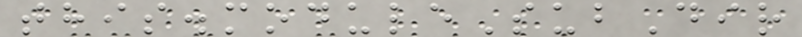this.moduleSubDir
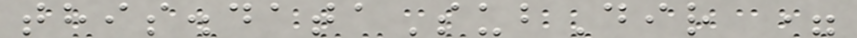this.dataSubDir =
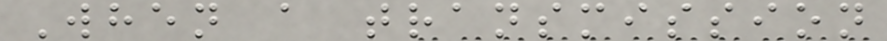When a transmission
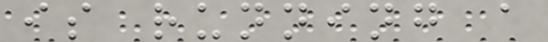is running a
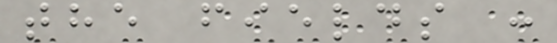the fields :
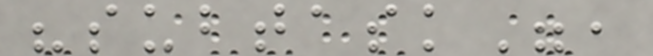"subtask",
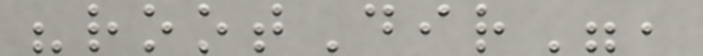"rootDir",
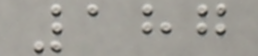187
